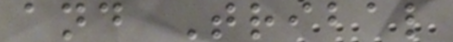and Tribal
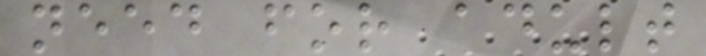need for adult
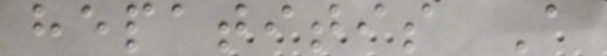hepatitis A
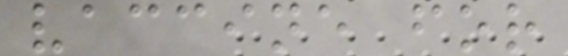vaccine for
